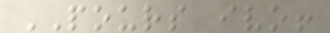POURS ivo!
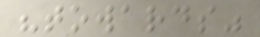"towards"
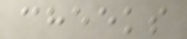cheeks
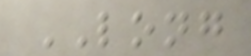LONG
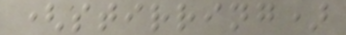(stirring)
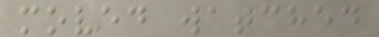moved watched
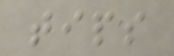tips
